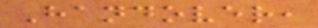Handover,
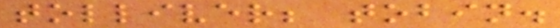tolliver; tobin.
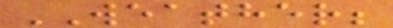WEATHER;
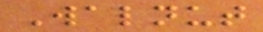Walnut
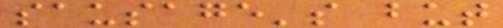sausage's but
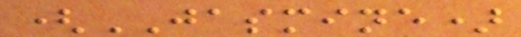(JASMINE)
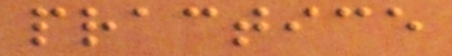practice
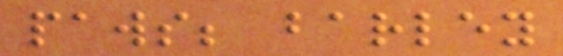paws; barley
